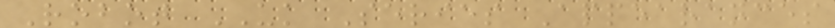Robot UK Series Appearances
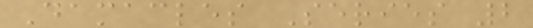Damacles Series 2
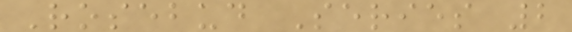Rosebud Series 2
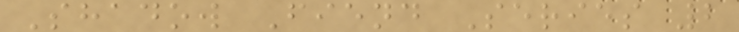Shadow Fiend Series 2
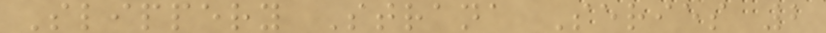Slippery Strana Series 2
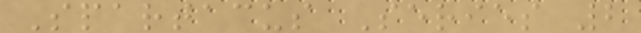Spartacus Series 2
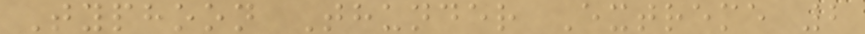Typhoon Thunder Extreme 2
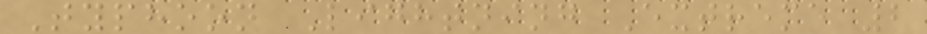Typhoon Lightning Extreme 2
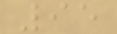95
